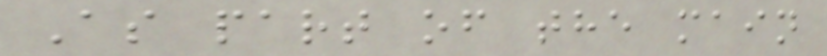As part of the main
